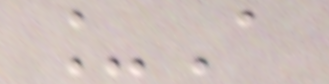_A
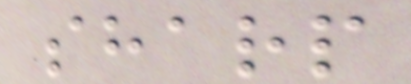sharp
